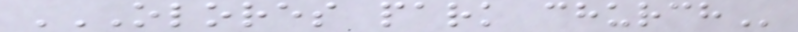OLORES PARK CHURCH
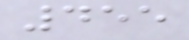455
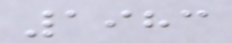1983
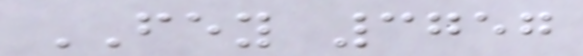FEY 3757
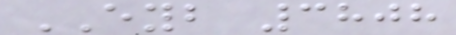EYB 3808
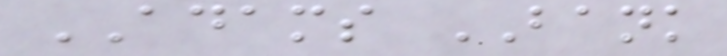ADAMS BANK
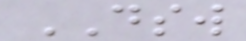DSW
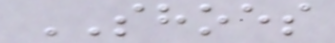SHOES
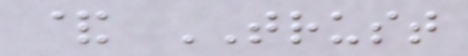& TRUST
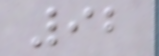92
